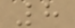8
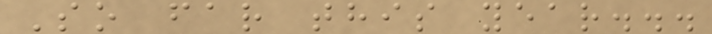So far this year...
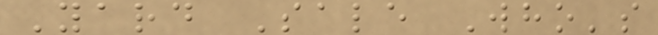Yard Sale Who's
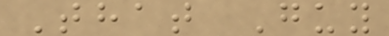That Guy
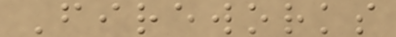Fireworks
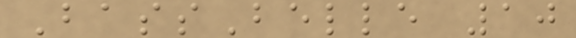BassBelle 10
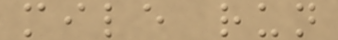mile run
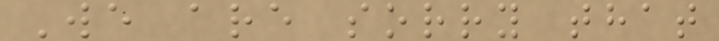We are sorry that
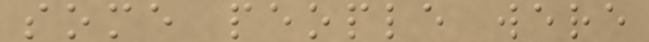some people were
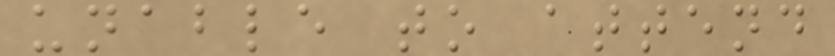unable to attend
